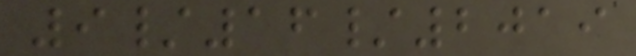9/16/2019
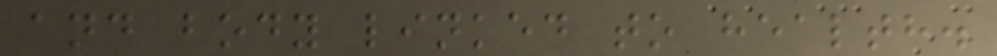and body linked to health.
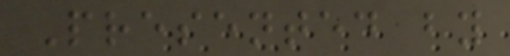Presented by
